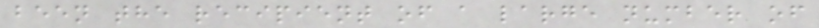been the recipient of a large number of
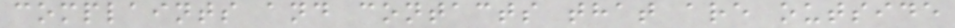complaints and contacts that are outside
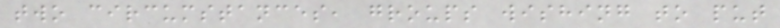two circumstances, groups wishing to put
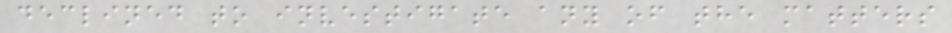declined to investigate any of the matters
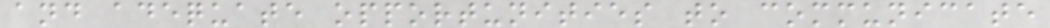and adequate opportunities to communicate
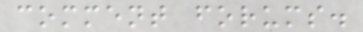comment forums.
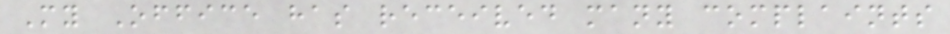My Office has received many complaints
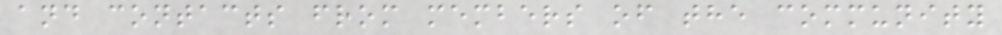and contacts from members of the community
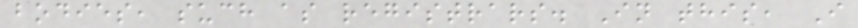bodies, such as registrars. In this, I
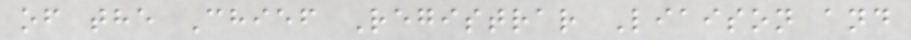of the Chief Registrar Liaison and
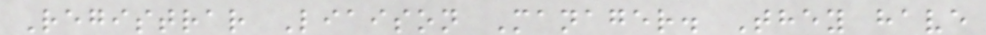Registrar Liaison Manager. They have
